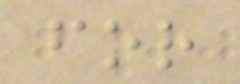for
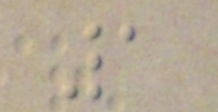1
